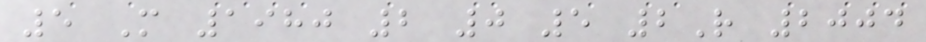5 M 1980 2 0 5 2R 2004
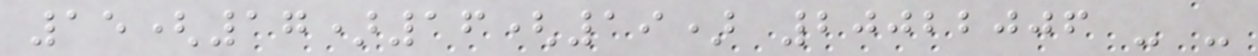15(17)16(19) 20022006 - -
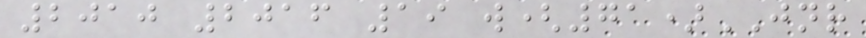2010 2016 19 w(71)JNR
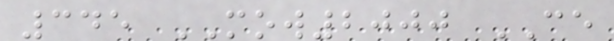345 MOW2000 CE
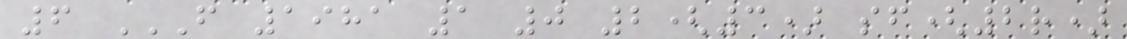6 F 1981 1 0 2(3) SF(2R)
